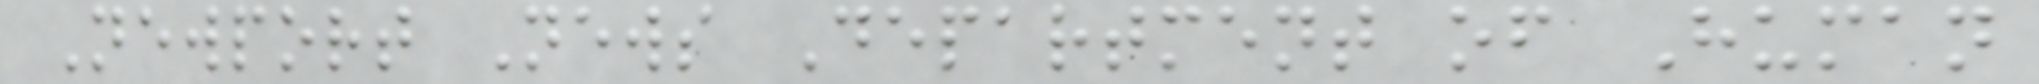Newport News Department of Human
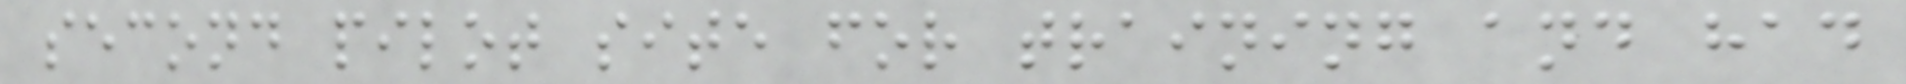second pilot site for training and had
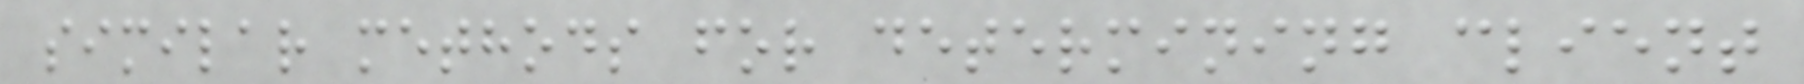similar methods for determining client
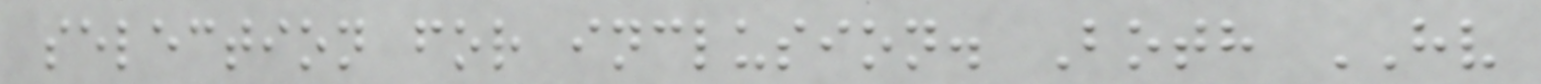selection for inclusion. Both HV
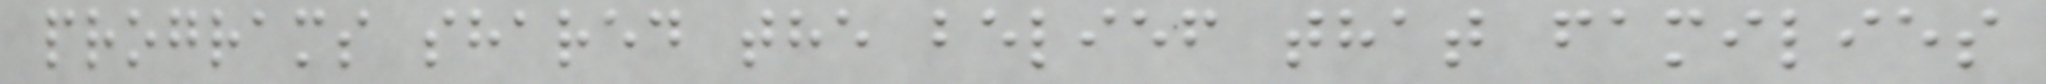programs shared the belief that families
